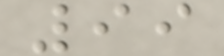99
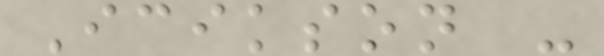Icikson -
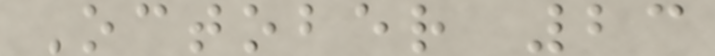October 23
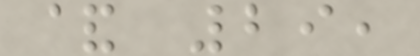& 29,
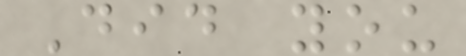Did you
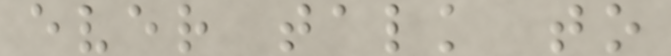ever talk to
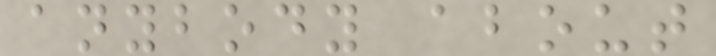anybody about
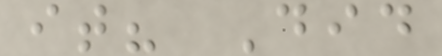it? Did
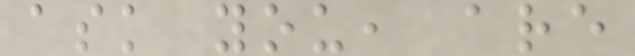ask you, are
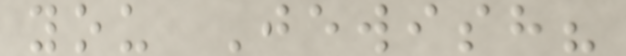you Jewish?
